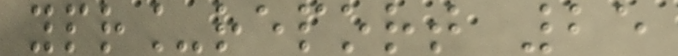ypr_report 25
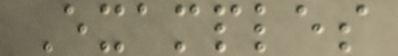Examples
